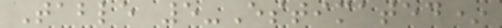Table 5-Estimated*
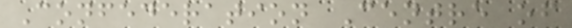Confederation Centre of
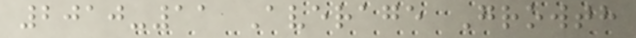2010-11 Average Growth
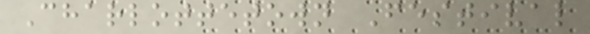Charlottetown Festival
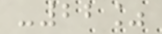-22%
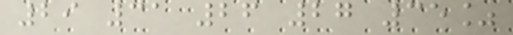29 31 26 27 35%
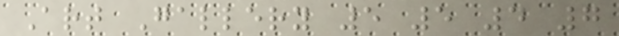Art Gallery 5 5 4 7
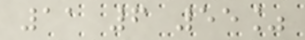11 6 55%
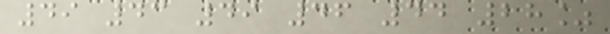49 43 49 46 44 28%
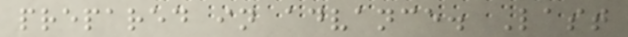prepared in advance. Last
